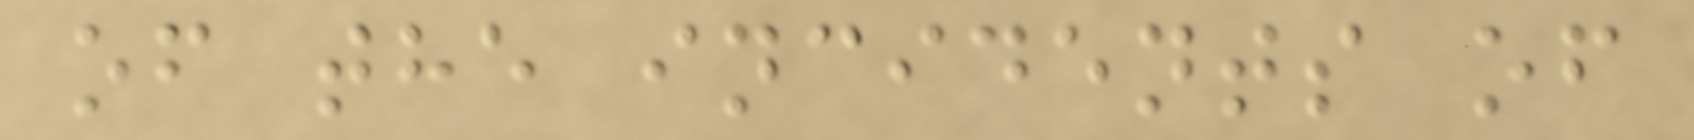of the incidents of
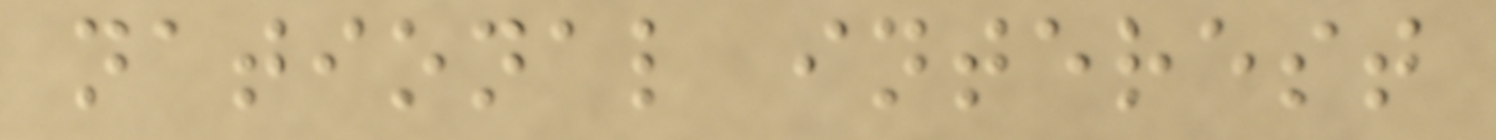national interest
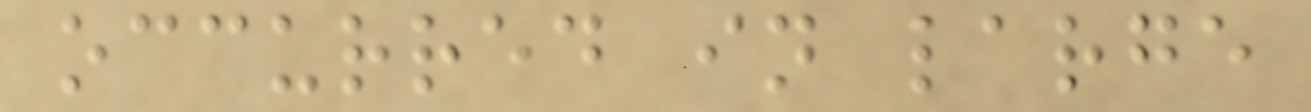occurred in large
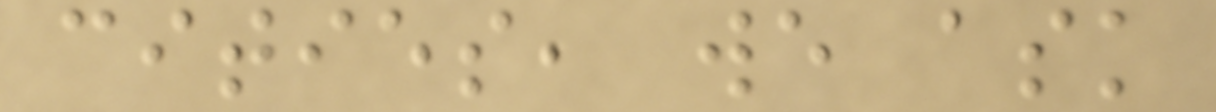cities, we ask
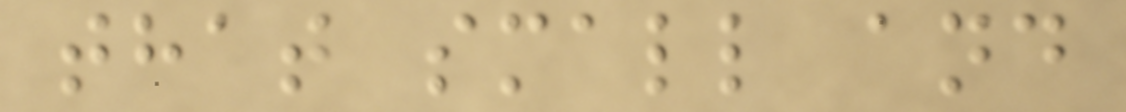that small and
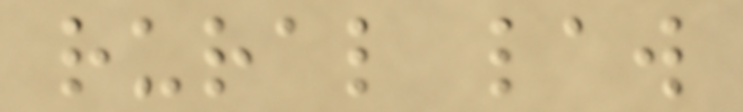rural law
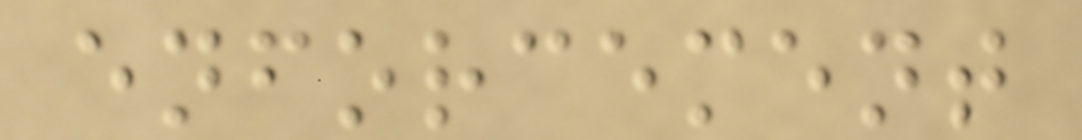enforcement
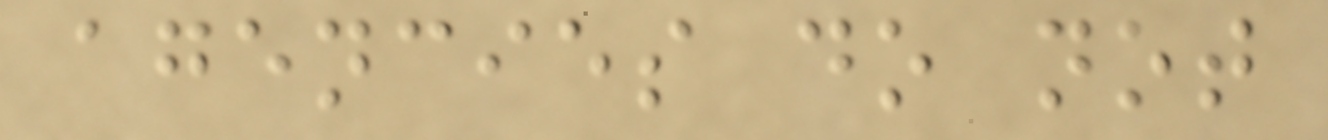agencies do not
